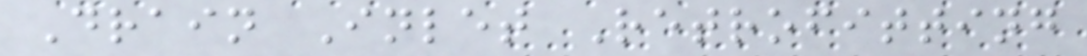Drain Inlet Retrofitting
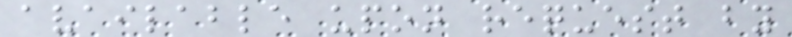available upon request by
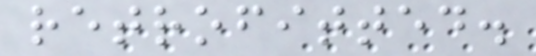retrofitted.
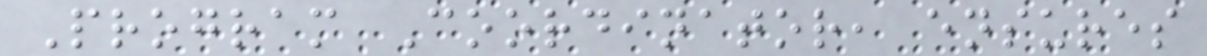Program Coordinator, ensures
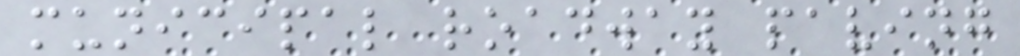municipal roadway paving
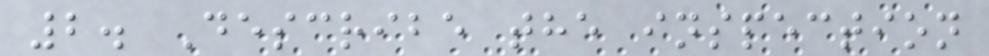2. Describe the inspection
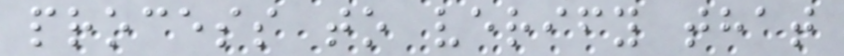process to verify that
